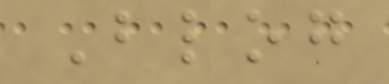Blog
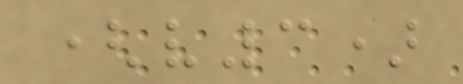(v3)
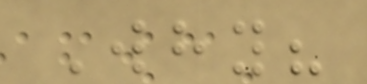Why?
